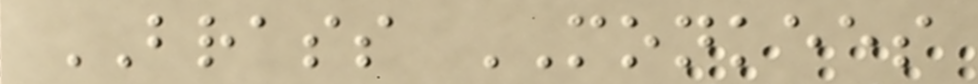BRASS MONKEES
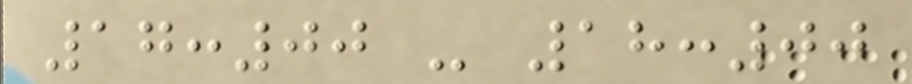17:00 - 18:00
